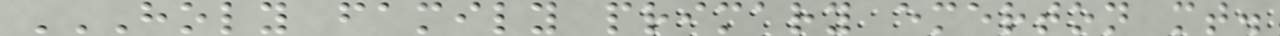HOLY FAMILY PRIMARY EMERTON MT.
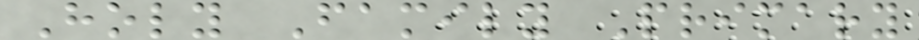Holy Family Primary
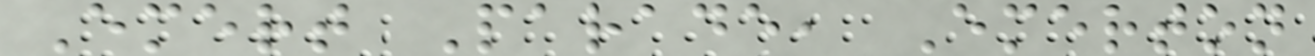Emert Parade, Emerton
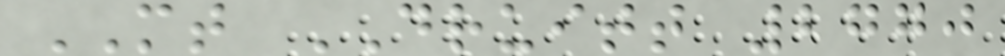MT DRUITT 2770
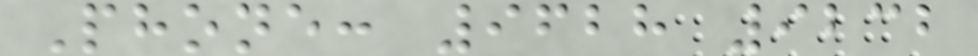Phone: 9628 9232
